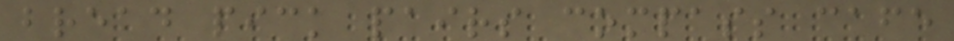bread pick pairs compass cafe
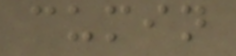cumin
